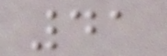41
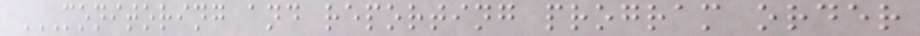MONITORING AND REPORTING PROGRAM ORDER
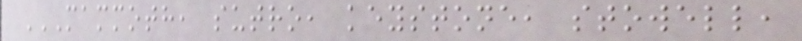MAMMOTH, SUTRO, KEYSTONE, STOWELL,
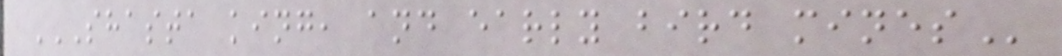SHASTA KING, AND EARLY BIRD MINES
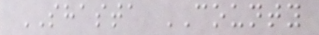SHASTA COUNTY
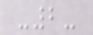-2-
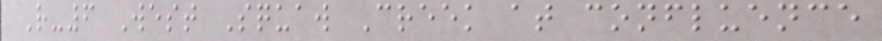R-6 West Squaw Creek at confluence
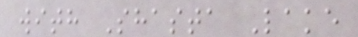with Shasta Lake
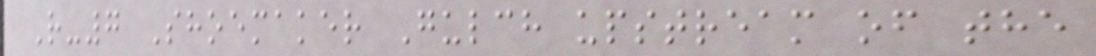R-7 Shoemaker Gulch upstream of the
